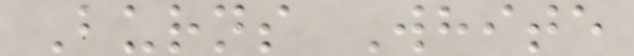Burns White
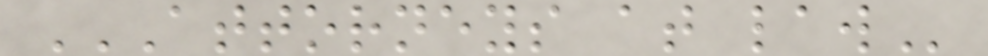ATTORNEYS AT LAW
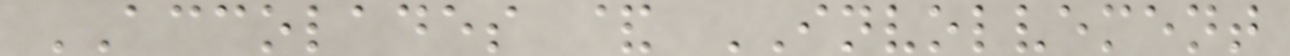ACCOLADES & INVOLVEMENT
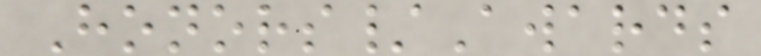Honors/Awards
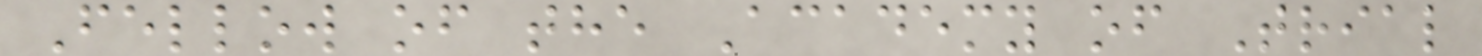Fellow of the Academy of Trial
